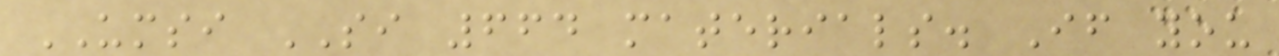UMSI SI 664 materials. If you
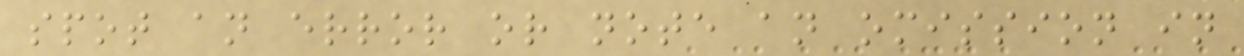spot an error or note an omission in
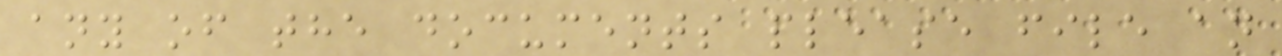any of the documents please file an
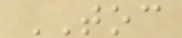TOC
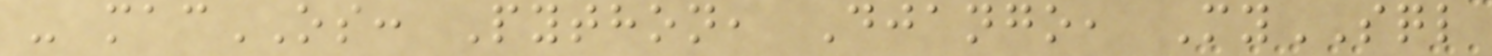- macOS: Python, Django, MySQL
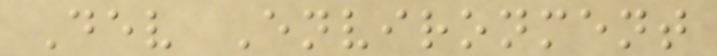Dev Environment
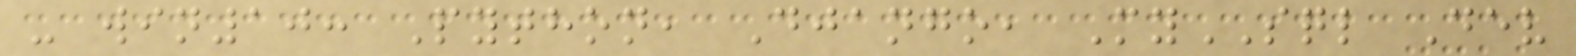- win10: Python, Django, MySQL Dev
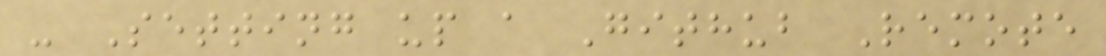- Setting up a Github Remote
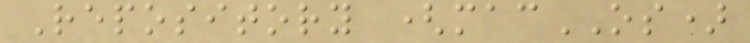Repository (macOS)
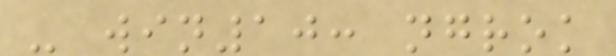- win10: ngrok
